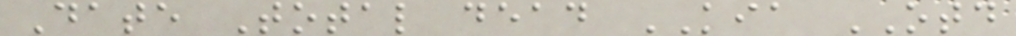Date Total dead KIA OTD
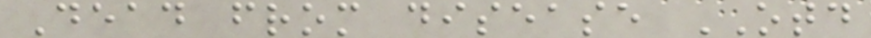Dead from disease OTD
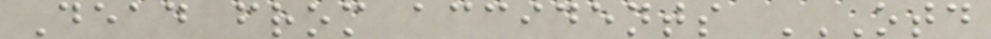Dead from accidents OTD
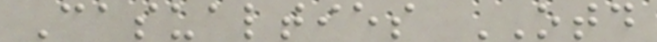Casualties OTD
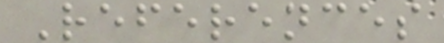References
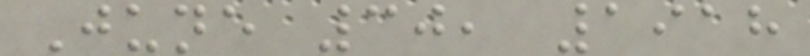June 30, 1918
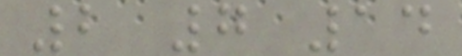2 7 14
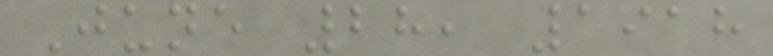June 28, 1918
